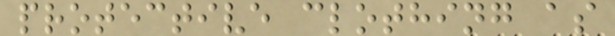protective clothing as
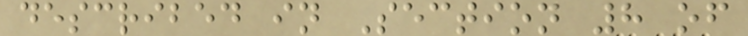described in Section 8 of
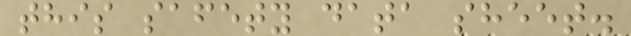this safety data sheet.
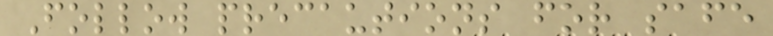Follow precautions for safe
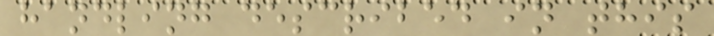handling described in this
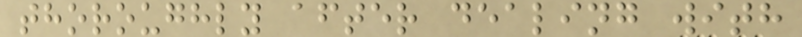thoroughly after dealing with
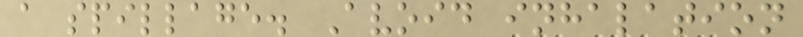a spillage. Avoid inhalation
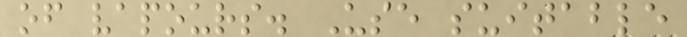of vapours. Use suitable
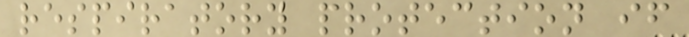respiratory protection if
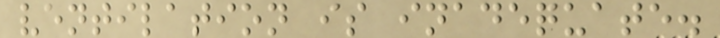ventilation is inadequate.
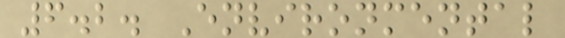6.2. Environmental
